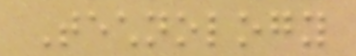Technology
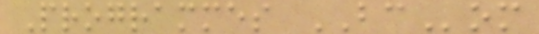Programmes BCom
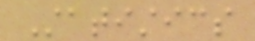Statistics
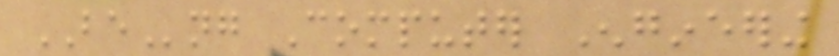BEng Computer Engineering
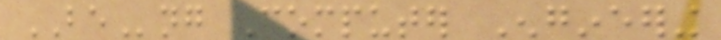BEng Computer Engineering
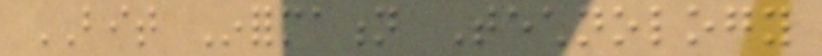BIT Information Technology
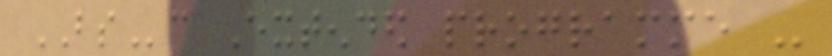BSc Extended programme -
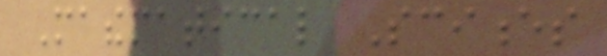Mathematical Sciences
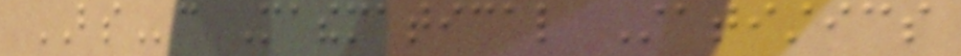BSc Mathematical Statistics
